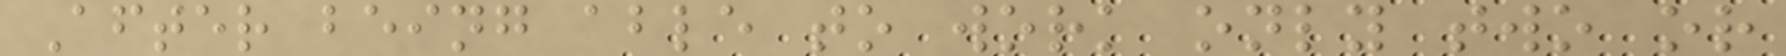After being able to work only two or
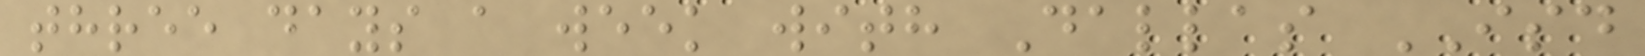three days a week with Dallas ISD
